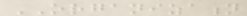ORGANIZATION
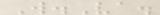W.Va.
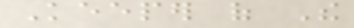Keeper of The
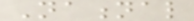National
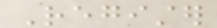Register
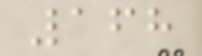168
